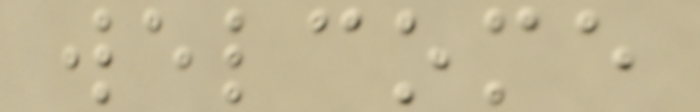welcome
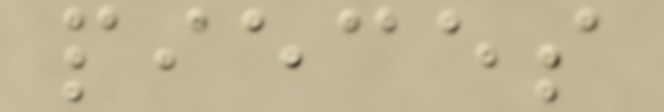pieces
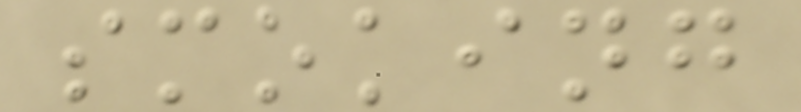smoking
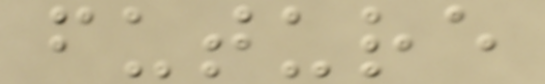future
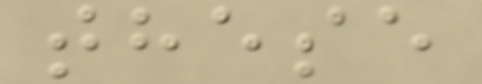these
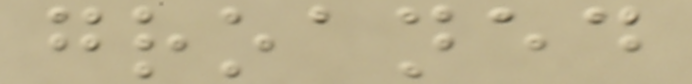groaned
